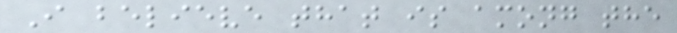I believe that is among the
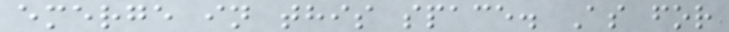emerge in this space. As for
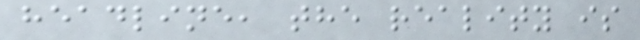headline, the reality is
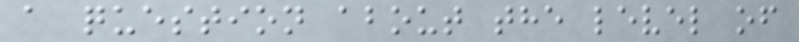a question about the level of
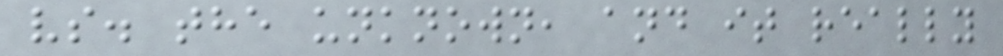vs. the unknown, and it really
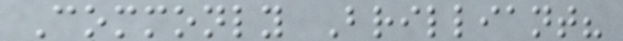Commonly Brilliant?
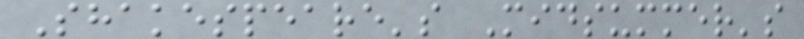Shakespeare's Midsummer's
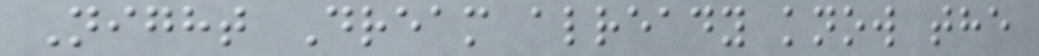Night Dream already know the
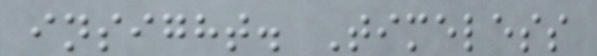insight. Timeless
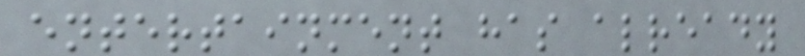entertainment has already
